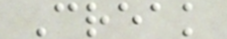Creak
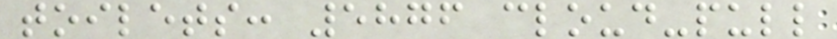toilets: 5876 cloud-pull
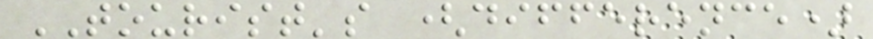TOURIST's (difference)
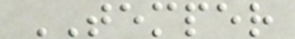TEMPER
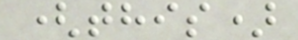(this)
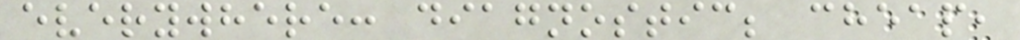everywhere: diagnostic; cheap,
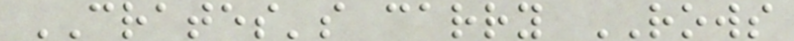CRATES's carry ROWS
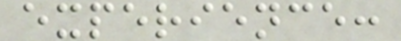experience:
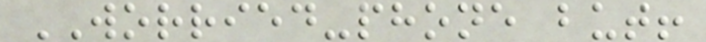WORRIED-phone but!
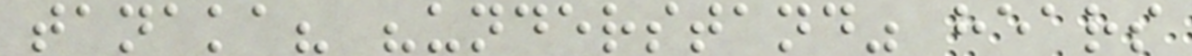tanaka? "understand" hears
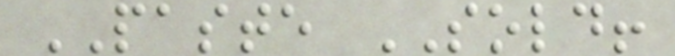PASTE SOLD!
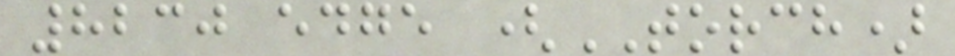8230 edge (TORCH)
